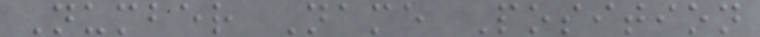Number Name Position
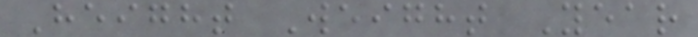Height Weight Year
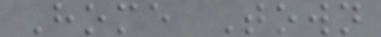Home Town
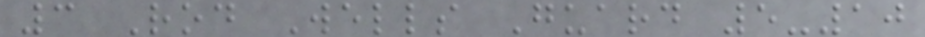3 Rod Wells Guard 5-10
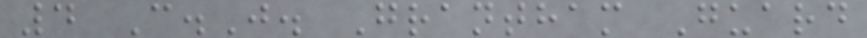4 C.J. Grantham Guard
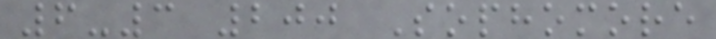6-3 200 Sophomore
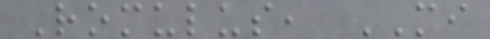Romulus, MI
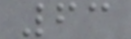63
